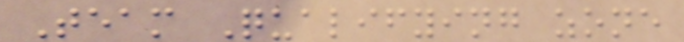Team Qualifying zone
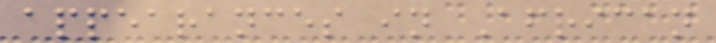appearances in African
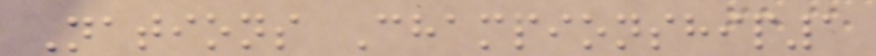Nations Championship1
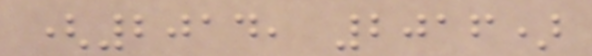(2014, 2016)
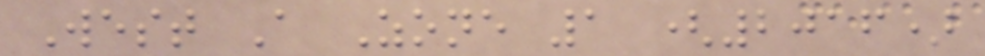West A Zone 1 (2016)
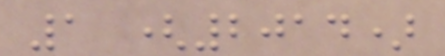1 (2014)
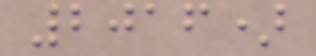2016)
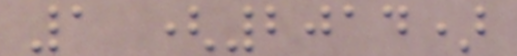1 (2014)
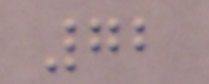72
